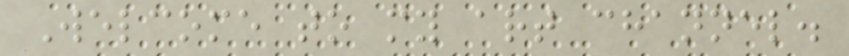Welcome to my art channel.
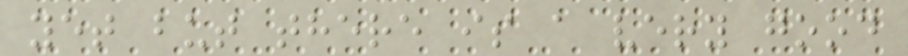yet but there is a very good
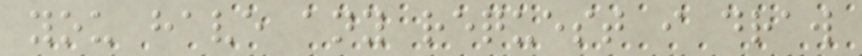you have any request i draw
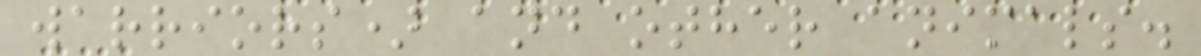warriors) and other animals.
